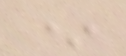*
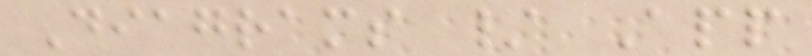Diagrams / App
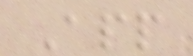App
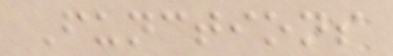Functions
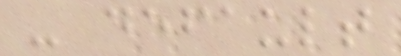- default
